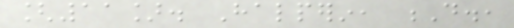[11]. Halperin, D.,
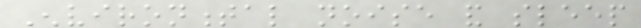Environmental noise and sleep
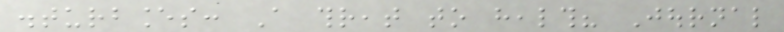disturbances: A threat to health? Journal
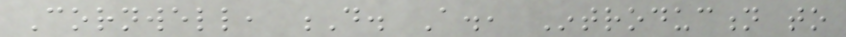Cornwell, D. A., Introduction to
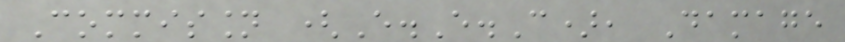Commission (E.E.C), Damage
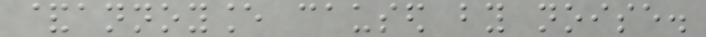&annoyance caused by noise.
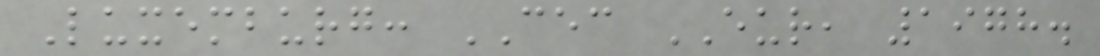Luxemburg: CEC EUR, 1978.
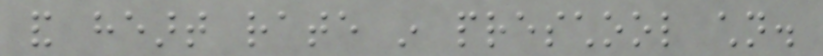and heart rate in preschool children.
